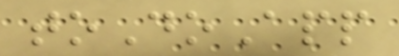toDoApp
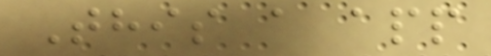This a app
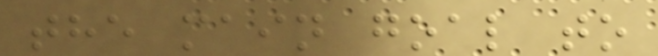the main goal to
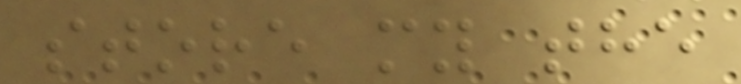store my the
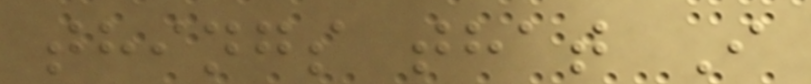things that I
